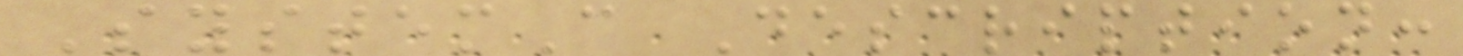SystemC Description:
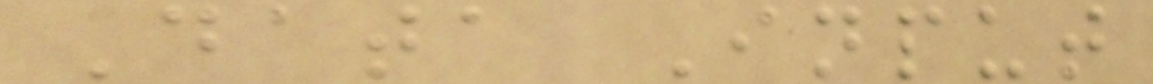Data Input
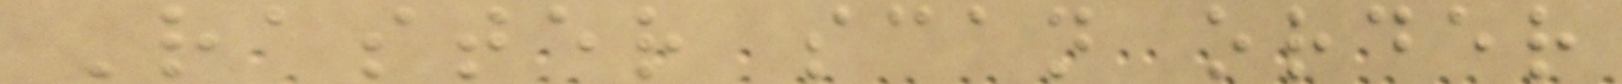Raster scan order
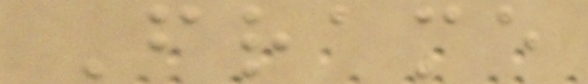Frame
